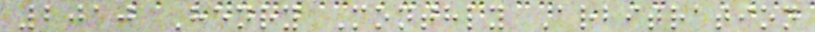2010 Henry Monthly Arbitration
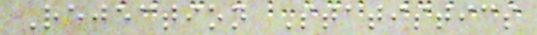Rejection Statistics
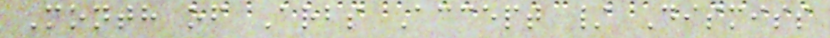Month of Arbs Accept / Dismiss
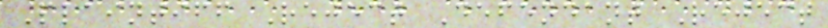Plaintiff Reject Defendant Reject
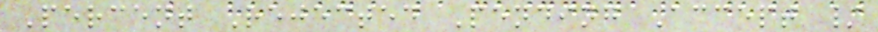Percent Rejected Pending Accept /
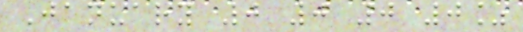January 0 0 0 0%
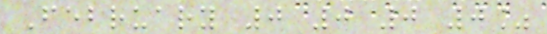February 0 0 0 0%
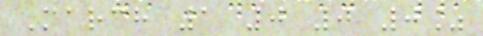March 1 0 0 0%
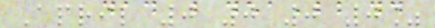April 0 0 0 0%
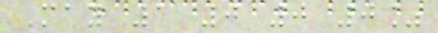May 1 0 0 0%
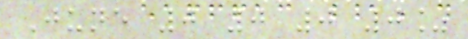June 0 0 0 0%
